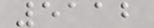5112
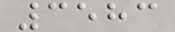3583
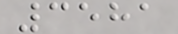3581
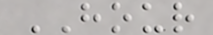HOUR
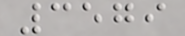3579
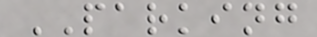PARKING
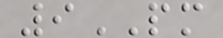9PM
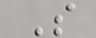S
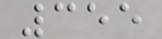355
